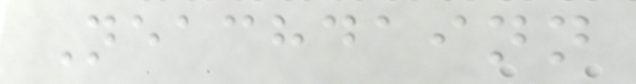Neachdainn
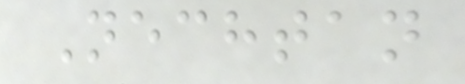Nechtan
